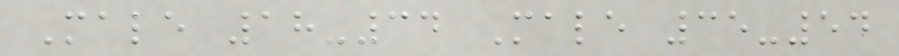Male 18-34 Male 35-54
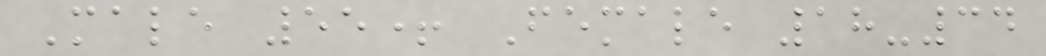Male 55+ Female 18-34
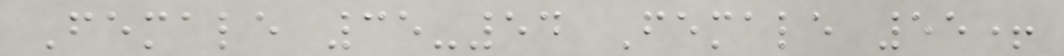Female 35-54 Female 55+
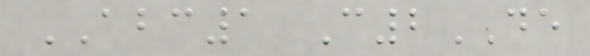ABC1 C2DE
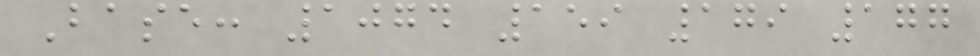Base: 1074 159 179 177
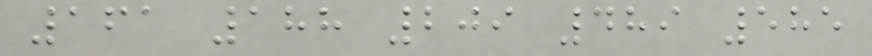161 188 209 489 585
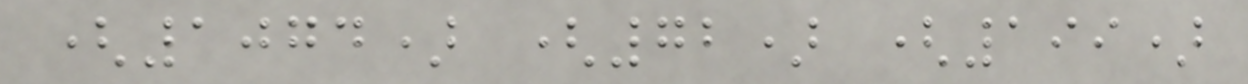(1074) (72) (199)
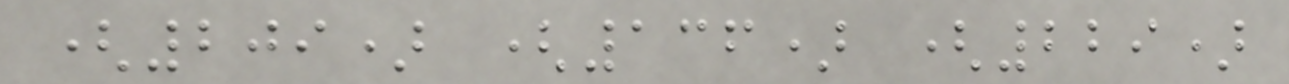(209) (136) (229)
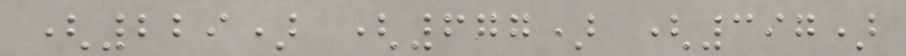(229) (677) (397)
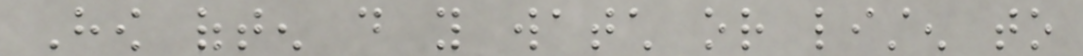How often do you watch or listen to
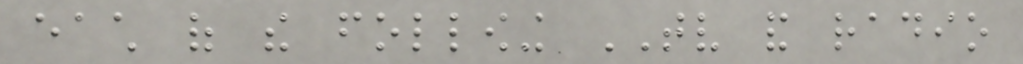each of the following TV and radio
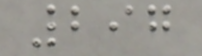297
